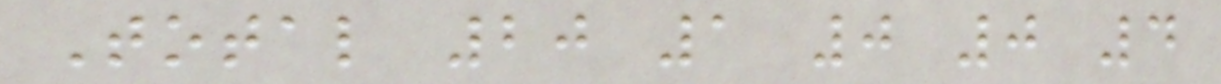Total 20 1 0 0 4
